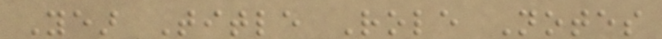Year Title Role Notes
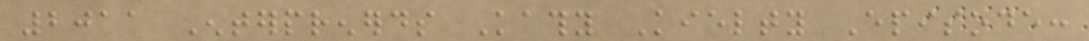2011 Enterprenerds Kathy Kielty Episode:
